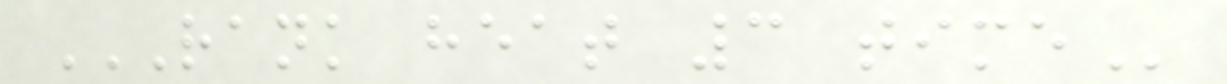RANK HEAT 3 TIME
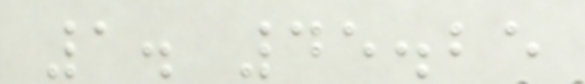1. 45.25
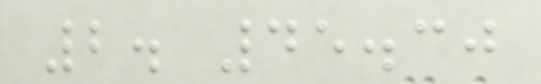2. 45.30
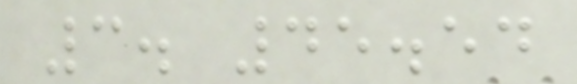3. 45.54
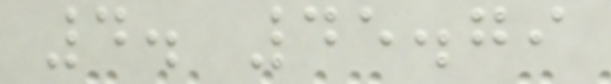4. 45.79
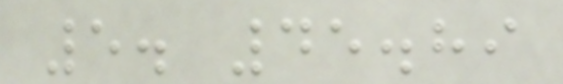5. 45.89
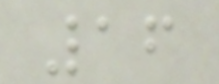16
